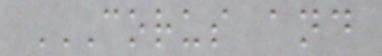CORUS AND
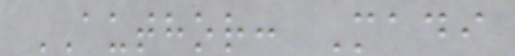AUTHOR: Madi
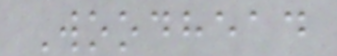Woodhead
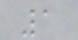1
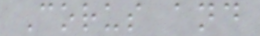Corus and
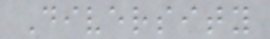Diversity
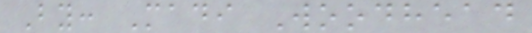By: Madi Woodhead
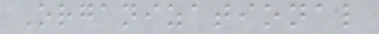Organizational
